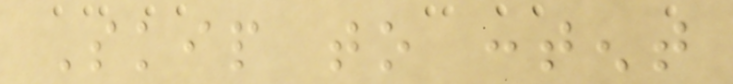Skip to content
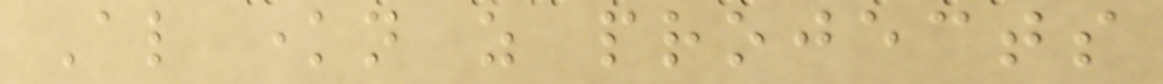Also known as projects
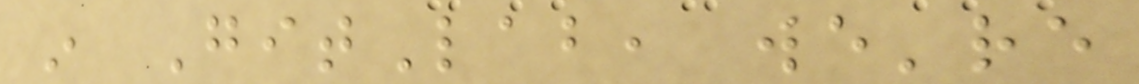in GitLab, we're
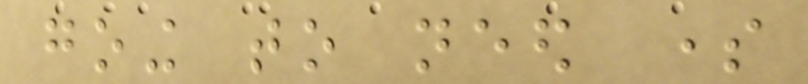going to need some
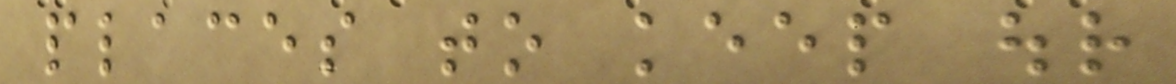places to keep our
